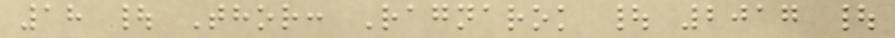18 | Thor: Ragnarok | 2017 |
